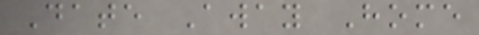Date Away Home
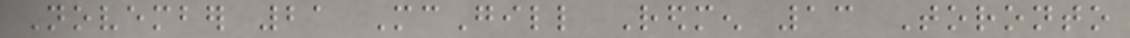November 21 McGill Redmen 13 Toronto
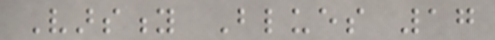Varsity Blues 17
